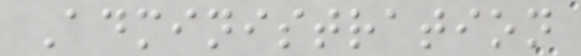Administration
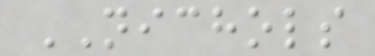NICHOLS
